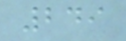249
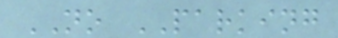NO PARKING
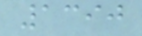1390
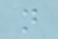n
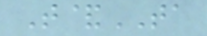T&TA
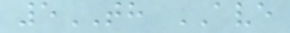5TH AVE
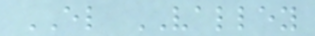EL VALLEY
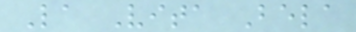La Vita Bela
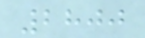2800
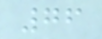76
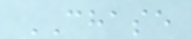CHASE
